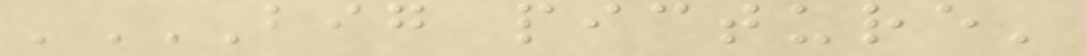'BIG PICTURE'
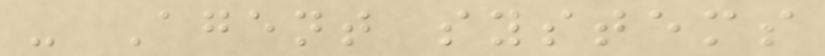- Agent systems
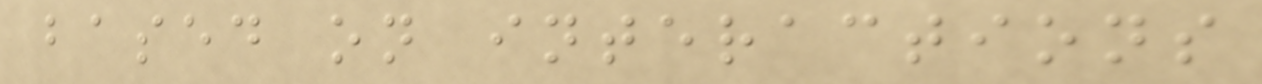based on interactions
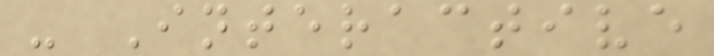- Interactive
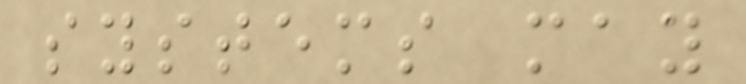systems may
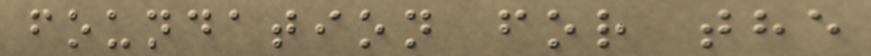foundation for the
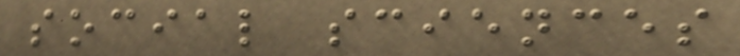social sciences
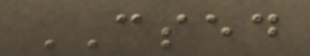CSED
